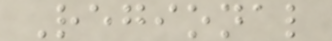Regional
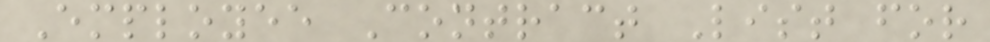Employee Contract List for
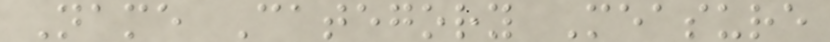Name Category Measure
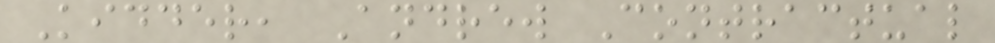Kidder, Andrew Contractual
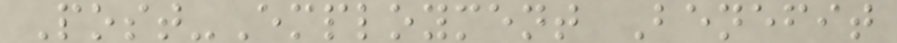Post-Employment Benefit
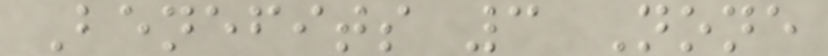Benefits 3 None
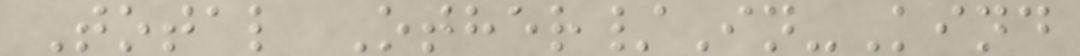Total Other/In-Kind
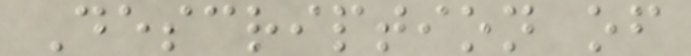Description of
